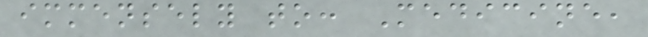immensely to: Medicine,
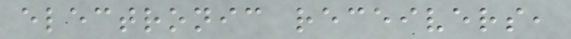electronic receivers,
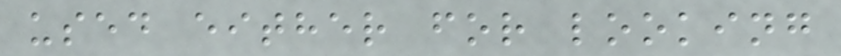used either for looking
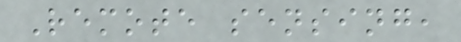Remote sensing,
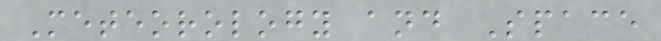Meteorology and Space
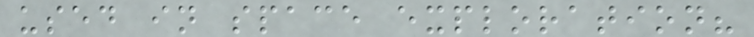used in space exploration?
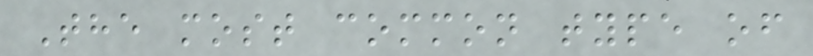The most common type of
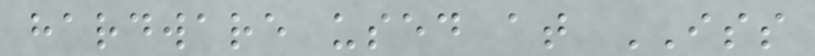hardware used at ISS
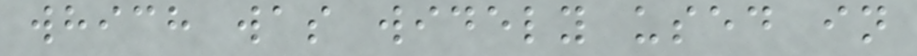which was widely used in
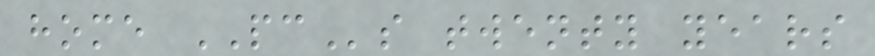home PCs twenty years
